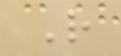R
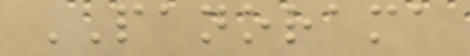PANORAMA
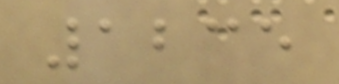1235
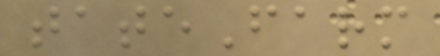tateFarm
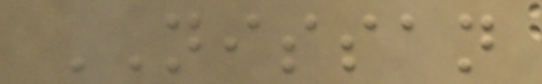NISSAN
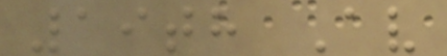19th Av
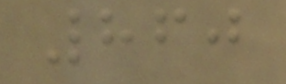860
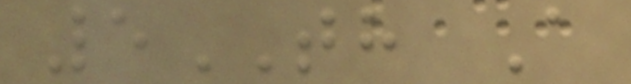5TH A
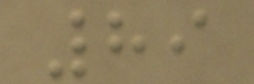89
